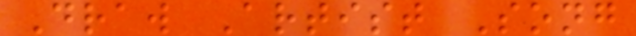Draw Artist Song
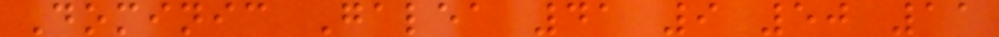Dominic Galea 41 9 50 11
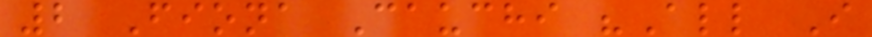2 Fiona Cauchi "All I
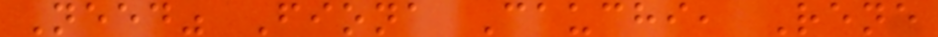Need" Fiona Cauchi, Rene
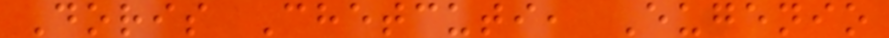Doris Chetcuti, Eugenio
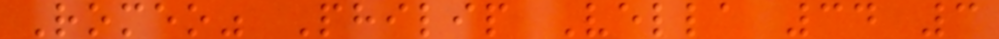Romeo" Philip Vella 34 3
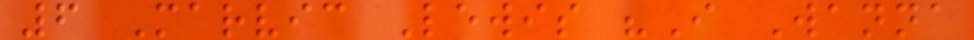6 Marvic Lewis "I Wanna
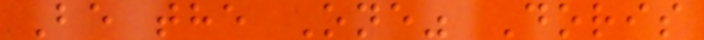Be the One" Doris
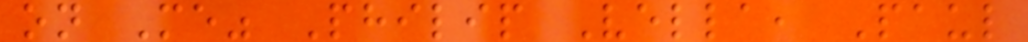on Me" Philip Vella, Paul
